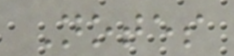Notes
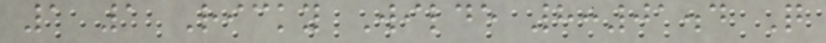1 1 Ricky Wilde 8:01.4 Q
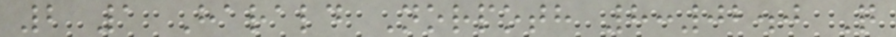2 1 Harald Norpoth 8:02.0 Q
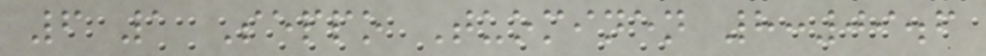6 1 Seppo Tuominen 8:09.6
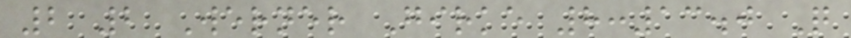2 2 Werner Girke 8:13.0 Q
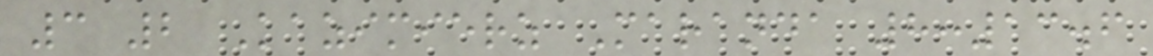3 2 Kazimierz Maranda 8:13.6
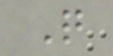Q
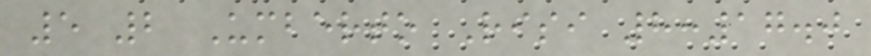5 2 Umberto Risi 8:17.0
